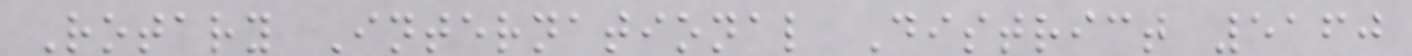Rotary International District 5160
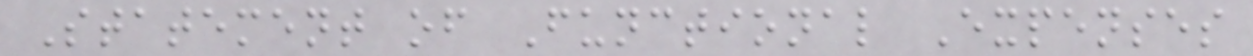Statement of Functional Expenses
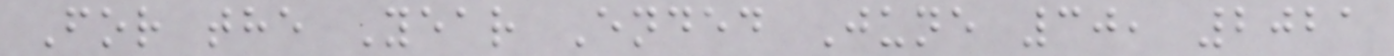For the Year Ended June 30, 2021
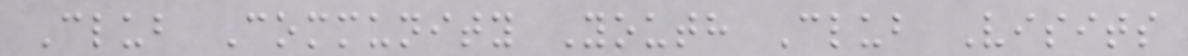Club Community Youth Club Visits
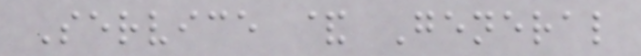Service & General
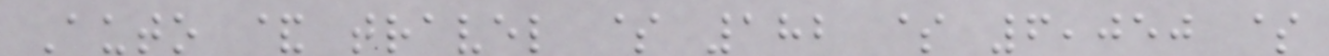Auto & travel $ 182 $ 6,050 $
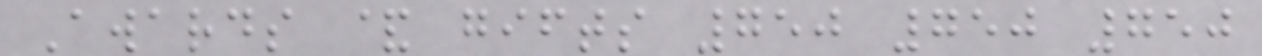Awards & gifts 750 750 750
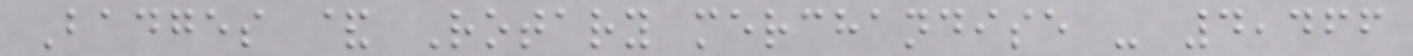Badges & Rotary merchandise - 4,466
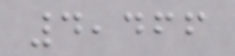4,466
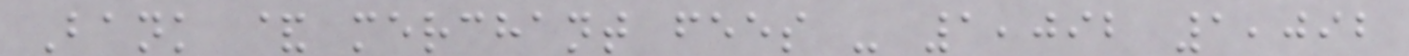Bank & merchant fees - 1,092 1,092
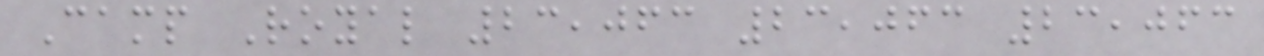Camp Royal 23,063 23,063 23,063
